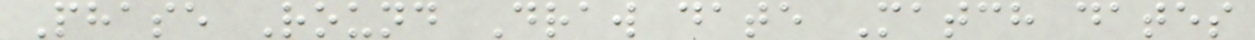Phase Round Draw date Match dates
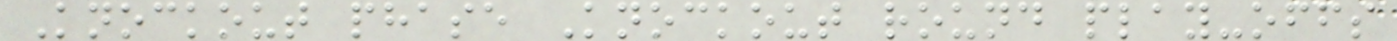Knockout phase Knockout round play-offs
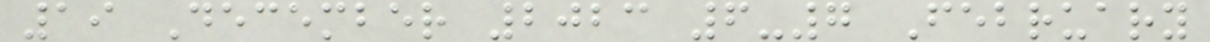19 December 2023 6-7 February
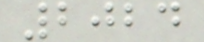2024
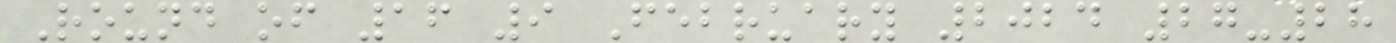Round of 16 9 February 2024 27-28
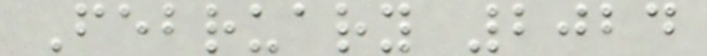February 2024
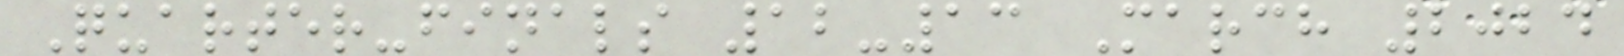Quarter-finals 12-13 March 2024
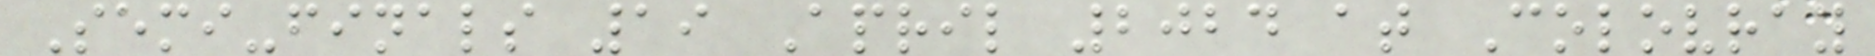Semi-finals 19 April 2024 at Colovray
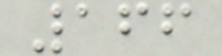166
